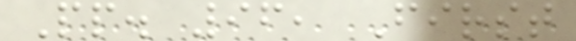Pp. 96, First
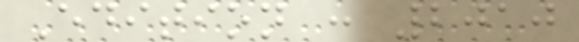Edition : 2010
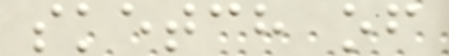sketch of
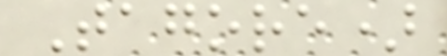Tagore)
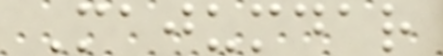Majumdar
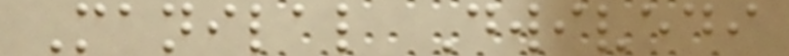Manilal Dwivedi
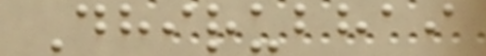Dhirubhai
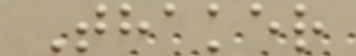Thaker
